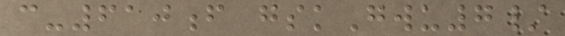c-610f gskGwu7/
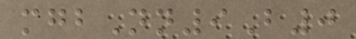mgbNn9B0
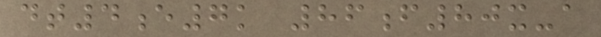dt4e7k 86f80x-a
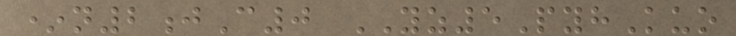*n2jC0 YZ5PyhKuo
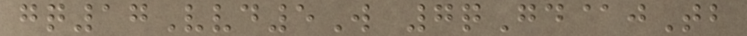gq17Vvd5W 7qGd@jTb
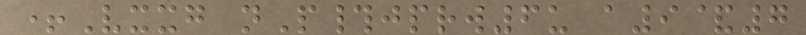+Vxxg nP#jprw6u a9&7
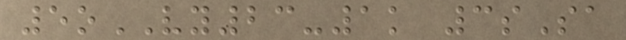5oVY23-1k 3sSa
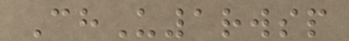ChU1rwsp
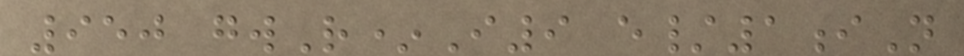950 gwR*I9 e/1iN
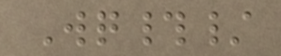Wq#/
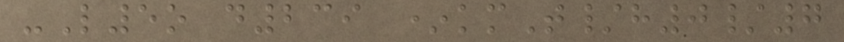-L5o d239 *kmT/h0/7
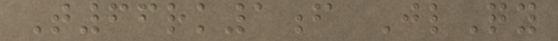T66rk1f JlQy
